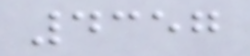4357
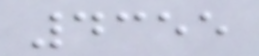4355
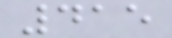415
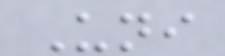Uni
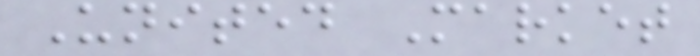United Market
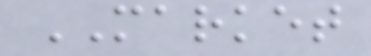MARKET
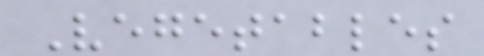Vegetables
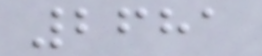2681
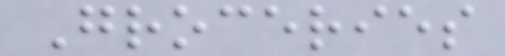Groceries
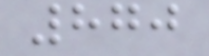870
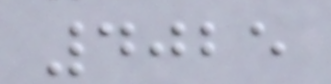4025
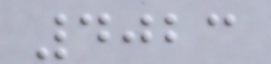4023
